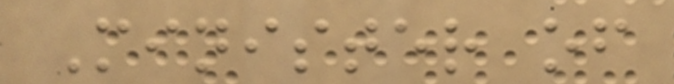Minister of
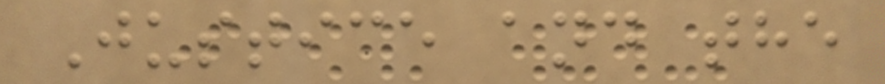Justice and the
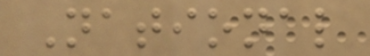National
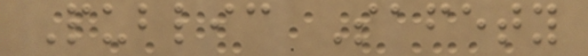Public Safety
